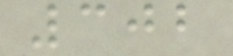302
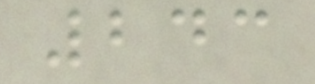243
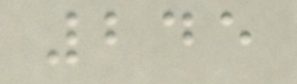245
